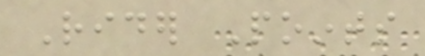Rider Points
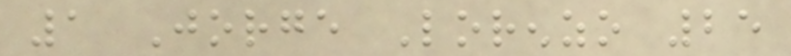1 Jorge Lorenzo 25
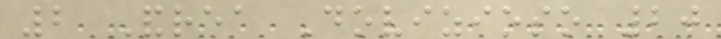2 Andrea Dovizioso 20
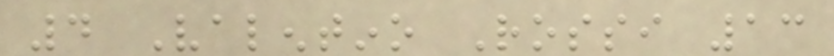4 Valentino Rossi 13
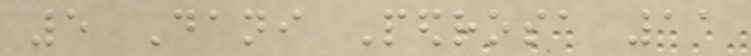5 Dani Pedrosa 11
